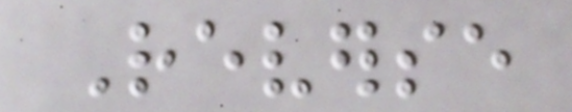Reverse
